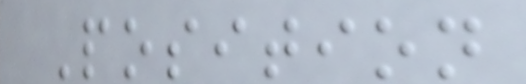Position
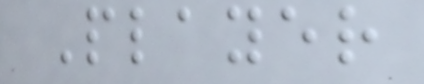Player
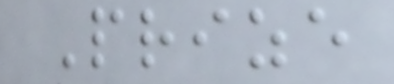Prize
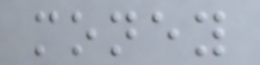money
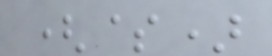($)
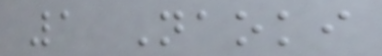1 Naoki
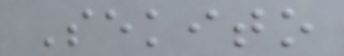Sekito
